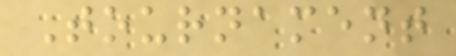Tournament
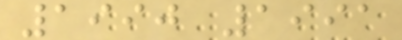1990 1991
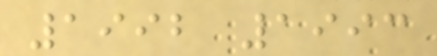1992 1993
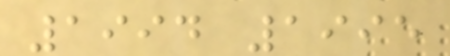1994 1995
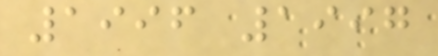1996 1997
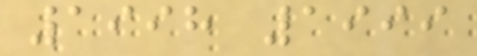1998 1999
